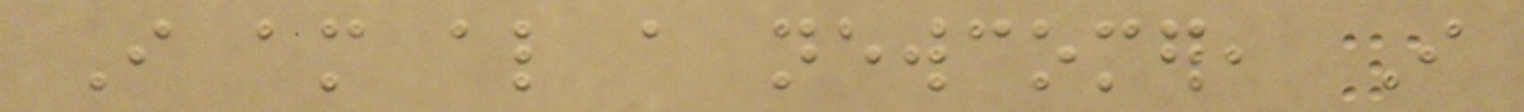I am also a newcomer, I
